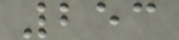253
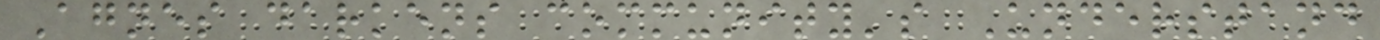Agnes darkens community's Understand
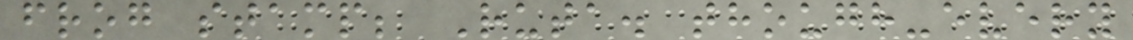frog stamp; Ruta. though-every
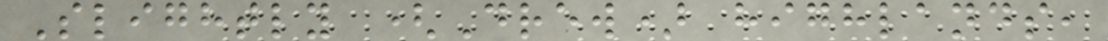Slightly (Drew) highlands,
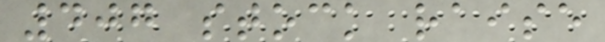407 stock raise
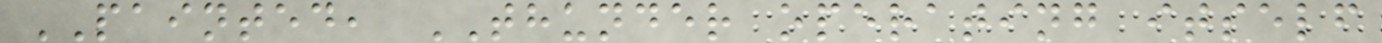PAINTED, THUNDER operating itself
